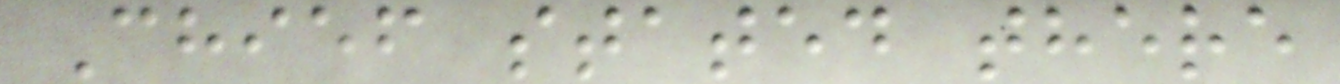Chief stated there
